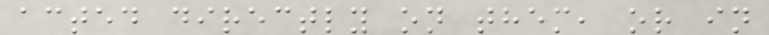acted directly on them, or in
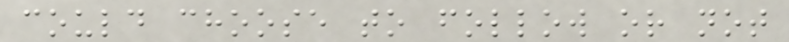could choose to follow or not
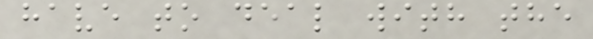have to deal with the
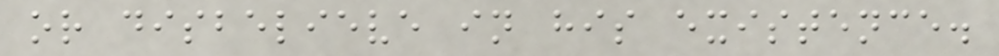or disbelieve in his existence.
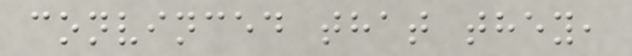convinced that they,
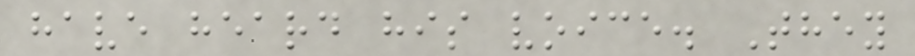have heard his voice. They
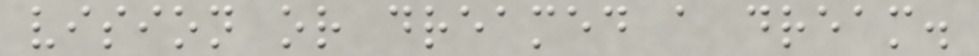vision or dreamed a dream.
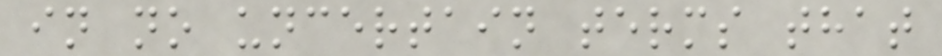in no uncertain terms that
